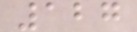127
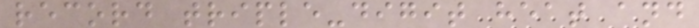record triple-digit heat and
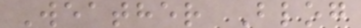Weather Blog
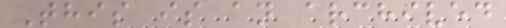This is an archived
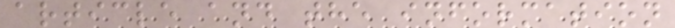article and the information
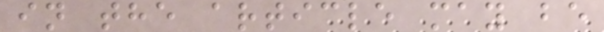in the article may be
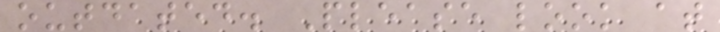outdated. Please look at
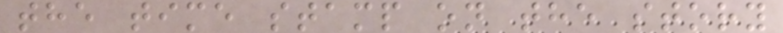the time stamp on the story
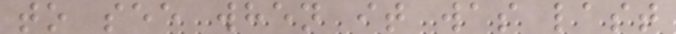to see when it was last
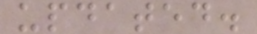updated.
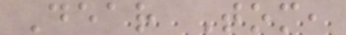Dear Tom,
